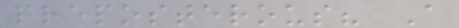preposterous? A
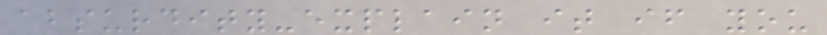absurdity-explain it if you
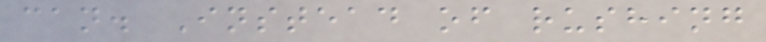can. Instead of rushing
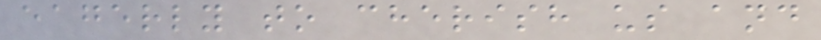eagerly to cherish us and
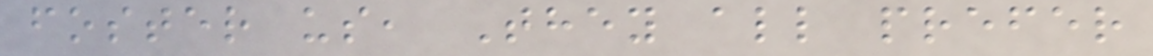foster us, They all prefer
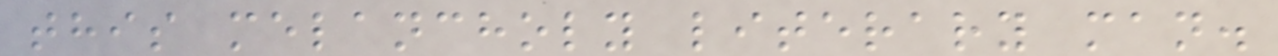this melancholy literary man.
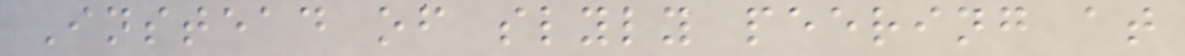Instead of slyly peering at
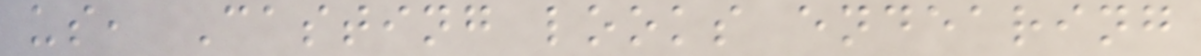us, Casting looks endearing
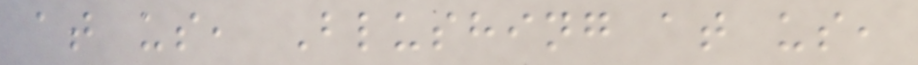at us, Blushing at us,
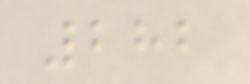282
